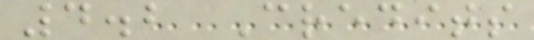4.2 Credits
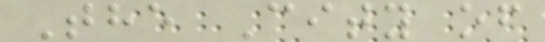The City of
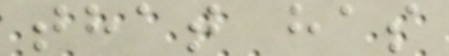that has
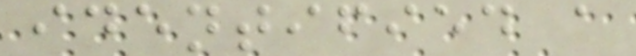identified a
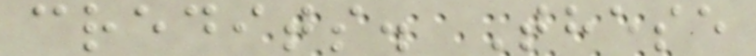credits. These
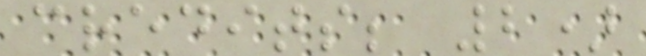credits; 2)
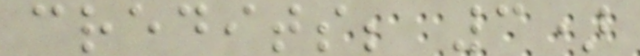credits; 3)
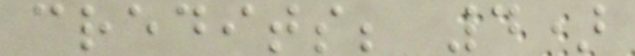credits; 4)
